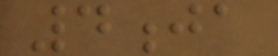4ja
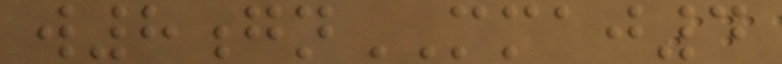w8gnMMAJ4
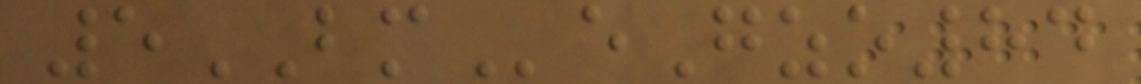5BMeGzo84
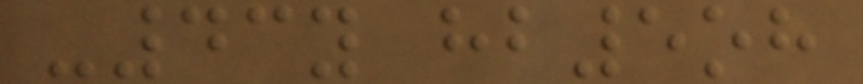-43y hb5oh
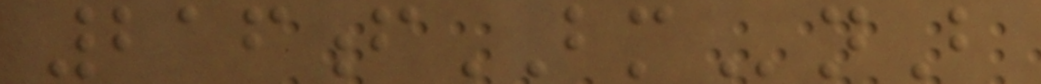216fBMnB
